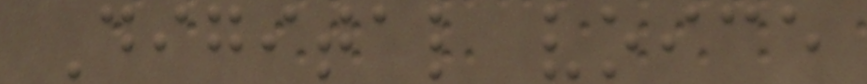Digital voice
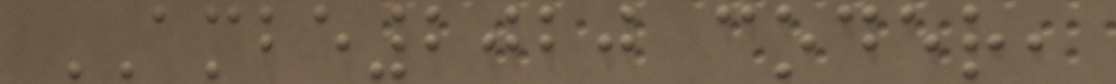AMBE2020 coder,
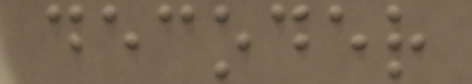decoder
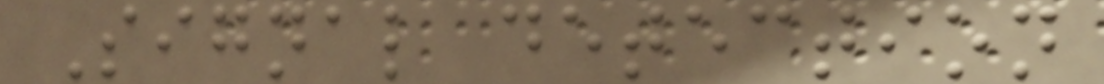Signal detection
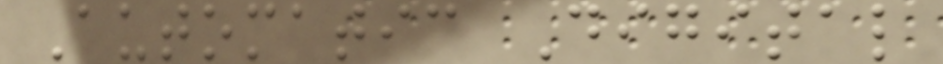Automatic Digital
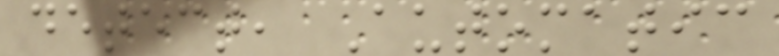detect, Automatic
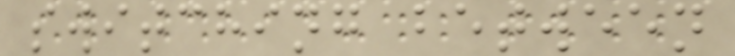switching between
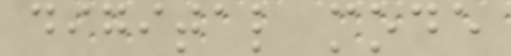digital mode
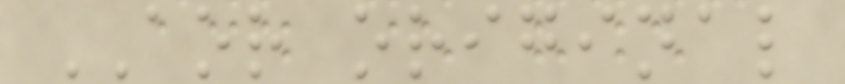AOR original
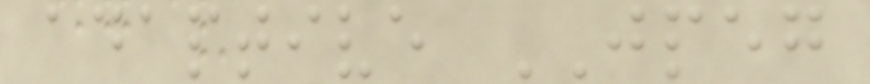adaptive JPEG
